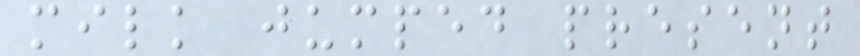milk jumped present
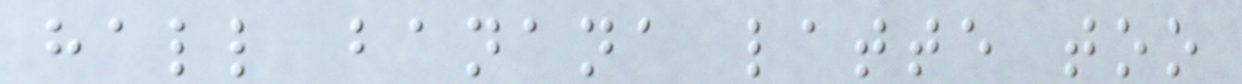hall banana latte too
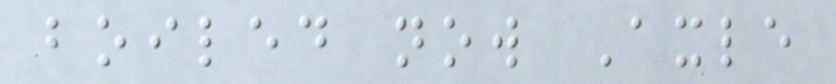boiled now Axle
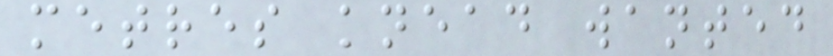metres knead wanted
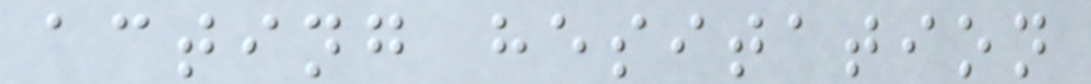acting hesitation
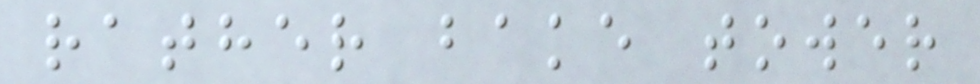rather bake tower
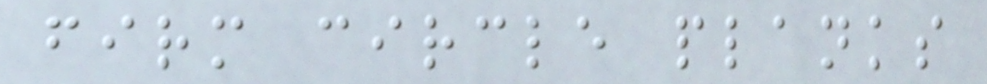firm circle planks
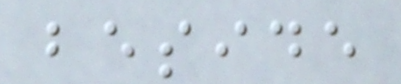beside
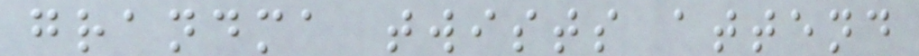grandma twists attend
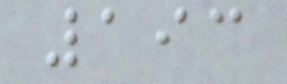193
